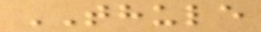THULE
